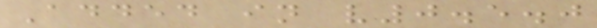Added in v0.5.0
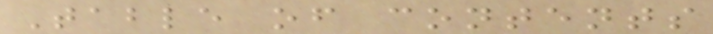Table of contents
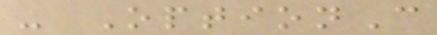- OptionC
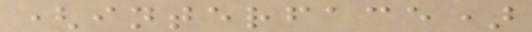(interface)
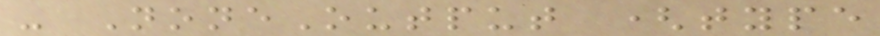- NoneOutput (type
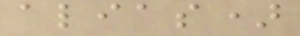alias)
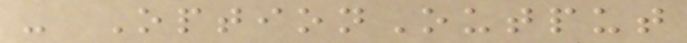- OptionOutput
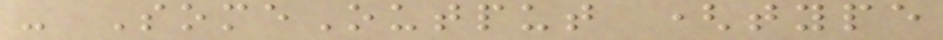- SomeOutput (type
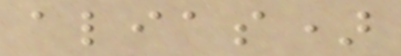alias)
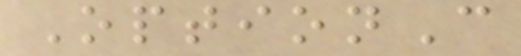OptionC
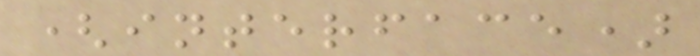(interface)
